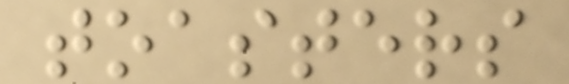toasters
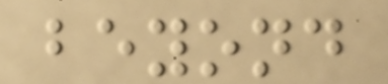beyond
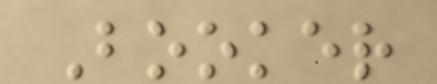Booker
